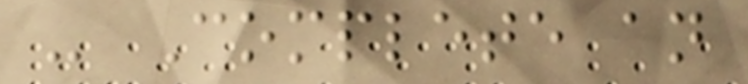- Complete an
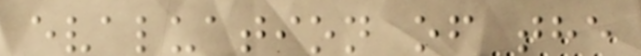evaluation of the
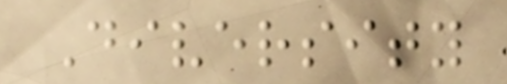Diversity
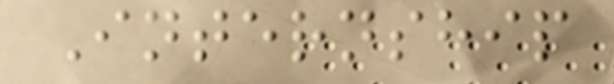Internship
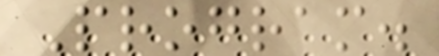Program.
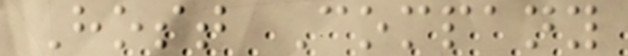Host Company
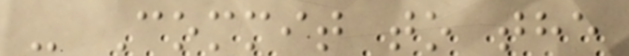- Commit to the
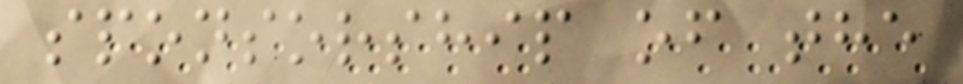sponsorship of the
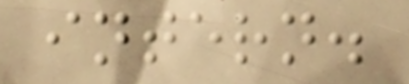intern.
